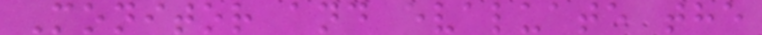Monitor and evaluate the
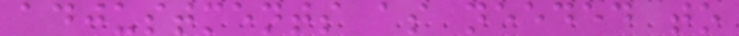adjustments as needed to
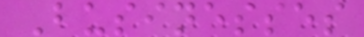Businesses
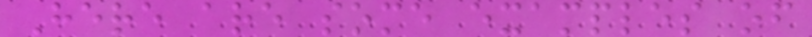Here are some examples of
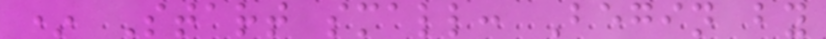* Start small: Begin by
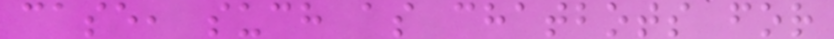case, such as chatbots for
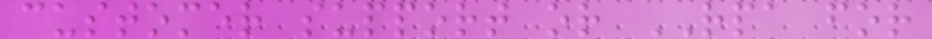customer support or RPA for
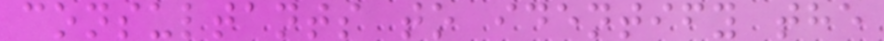consultants to identify the
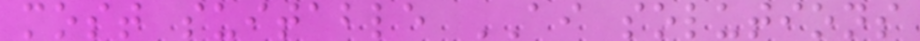most suitable AI solutions
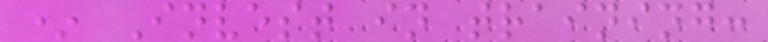* Invest in training:
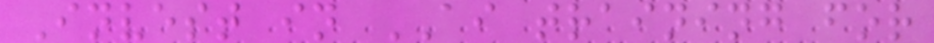Invest in AI training for
